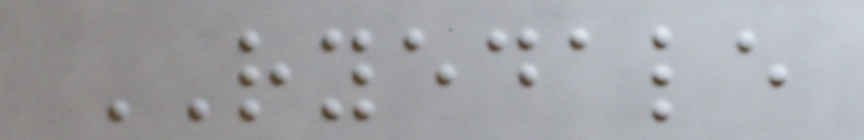RYEDALE
